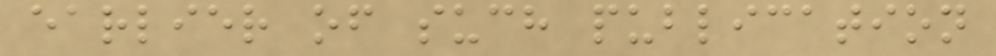earlier of such publication
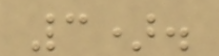3).
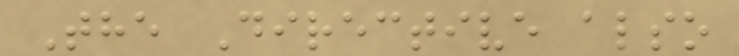The Directive also
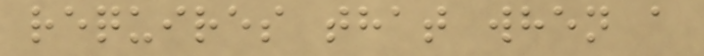requires that when a
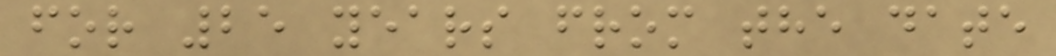for 25 years from the date
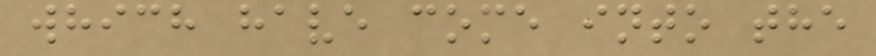which have come into the
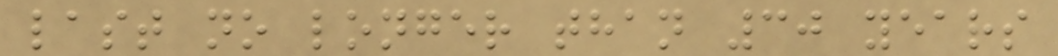last no longer than 30 years
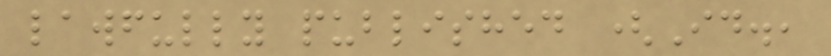lawfully published (Id.,
